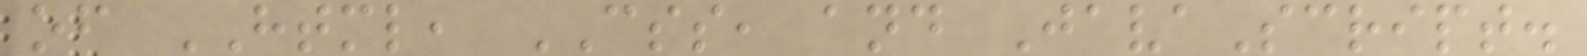of HTML, CSS, and JavaScript.
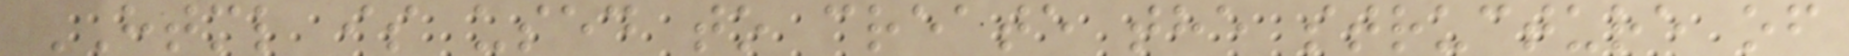HTML is used to create the structure of
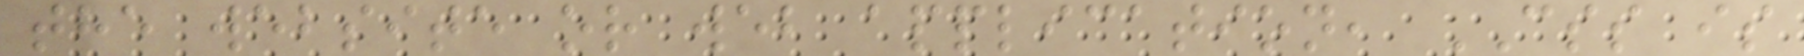the website or web application, CSS is
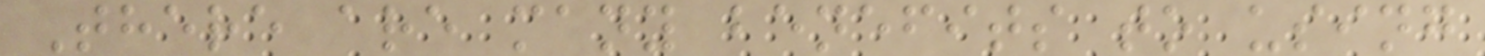There are many benefits to using
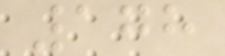178
